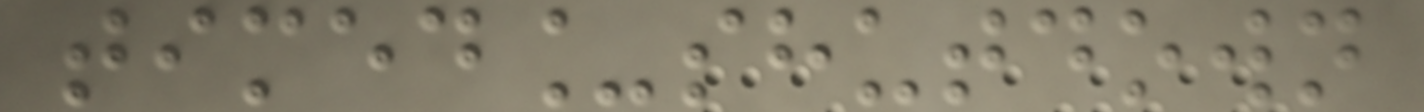timed_shutdown
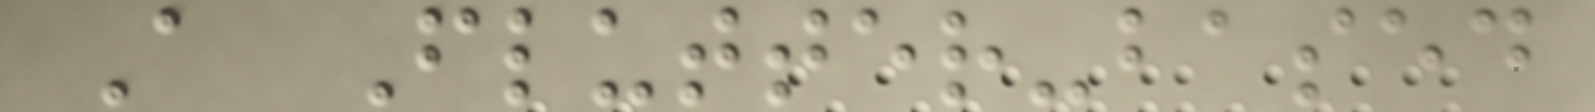A Flutter-based
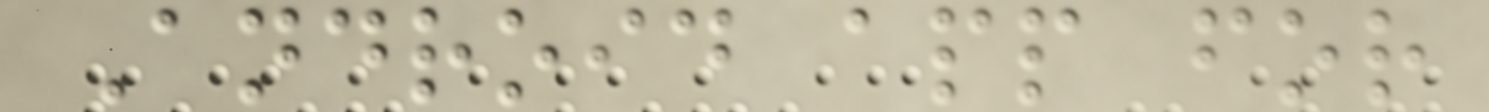Android app for
